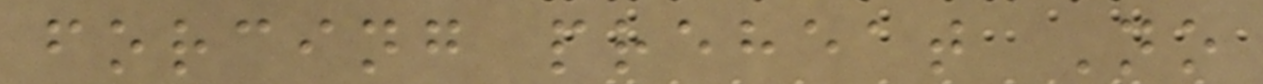forcing preheat No
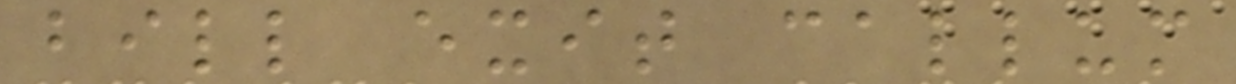bill exit callum
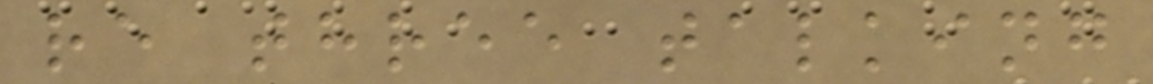re three talking
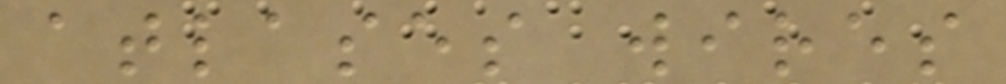atlases wires
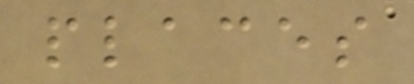places
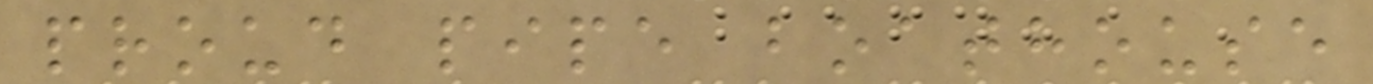proud pipe boathouse
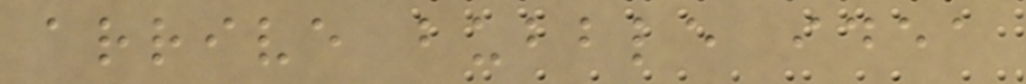arrive bubble idea
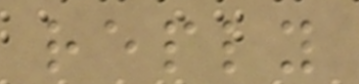reply
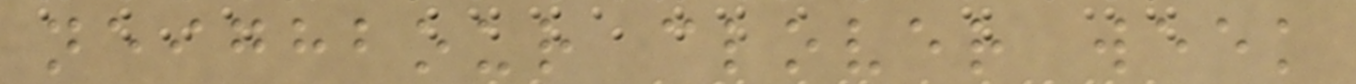neighbour clover week
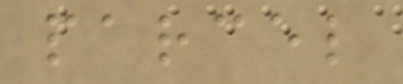parcel
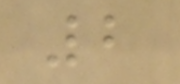2
